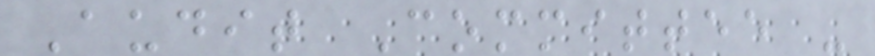Audit Committee -
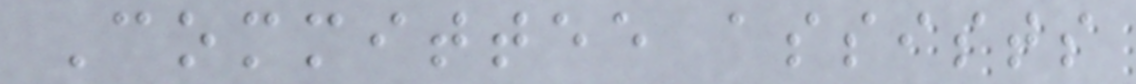Committee assists
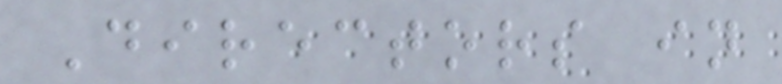Directors in
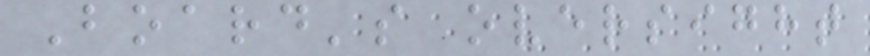Board's oversight
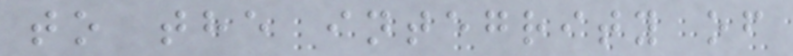to the integrity of
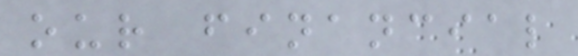our financial
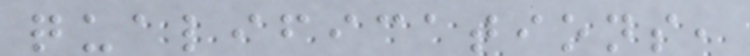qualifications,
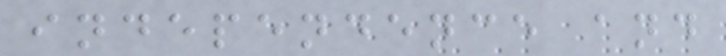independence and
